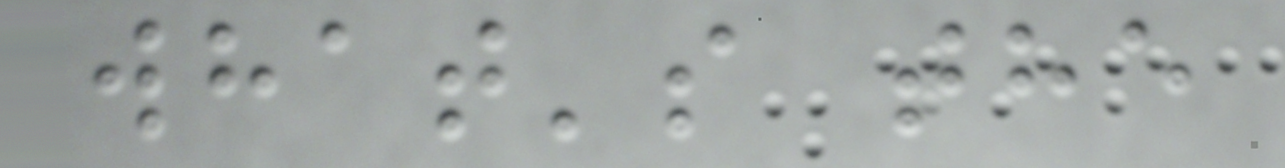what's the
